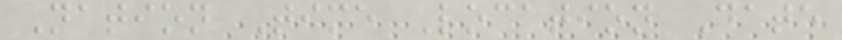Nation Time Location Date
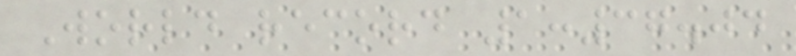World record 1:37.04
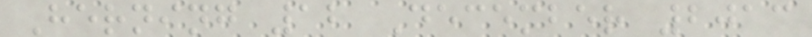Herning 12 December 2013
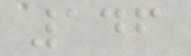146
